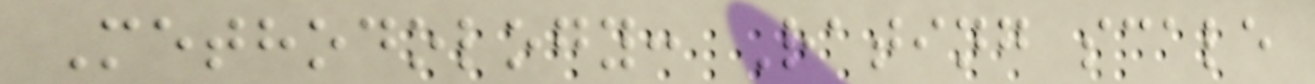Methodology: Rating scale
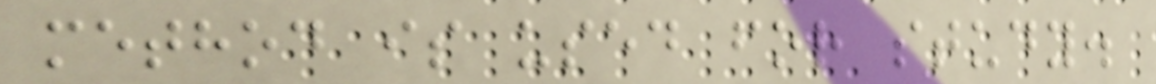method is used for study.
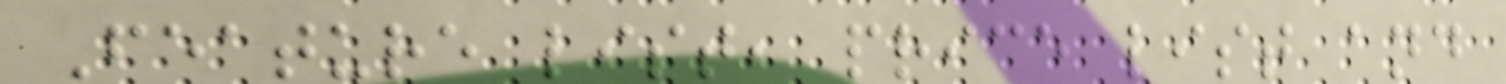Feature list, price list and
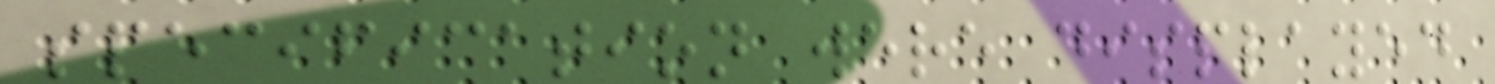specification were displayed
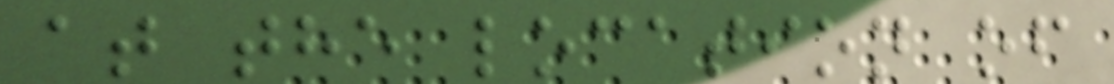at the location of
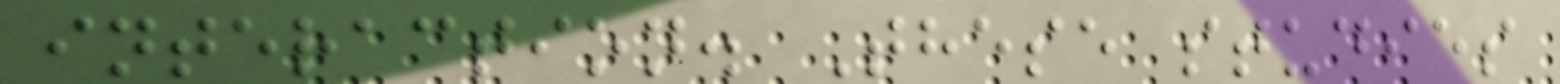interaction. These studies
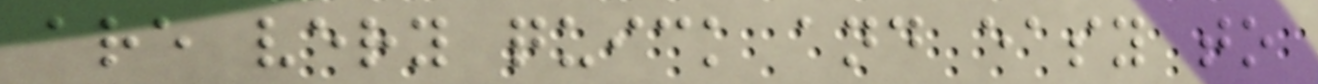are very quick and easy to
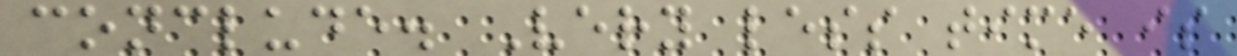conclude. Very less time is
